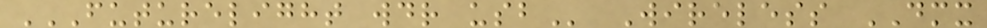FUTURELIGHT WDR USB Wireless DMX
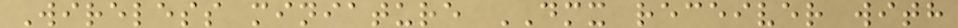Wireless miniature DMX receiver with
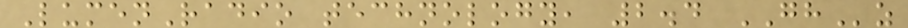LumenRadio technology, 2.4 GHz
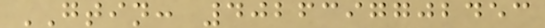GTIN: 4026397702453
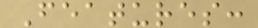Features:
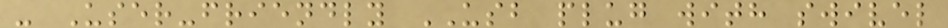- User-friendly USB plug with swivel
